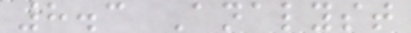8.3 Analyst
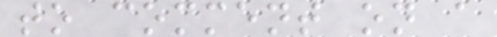to comment on a
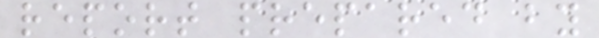report prepared by
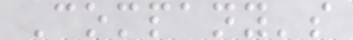Company's
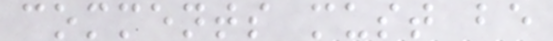comments must be
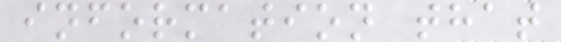information that
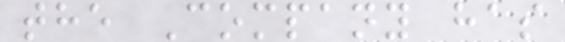the Company has
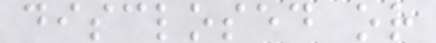disclosed or
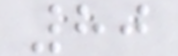80
